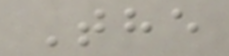The
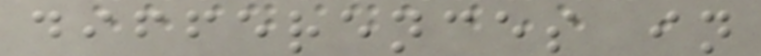differences in
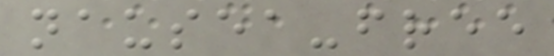nausea-free
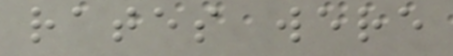rates were
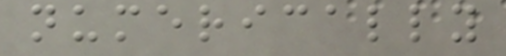numerically
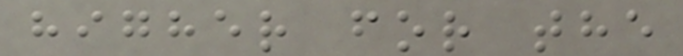higher for the
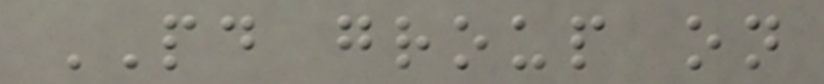PD group on
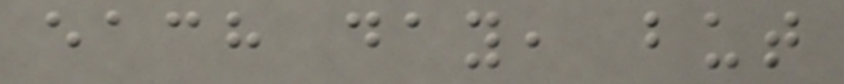each day, but
